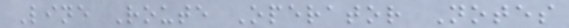Line Route Operator Notes
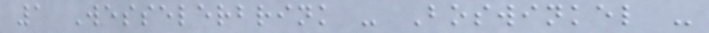1 Wesselerbrink - Boswinkel -
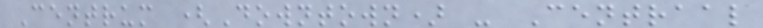Centrum (Downtown) - Centraal
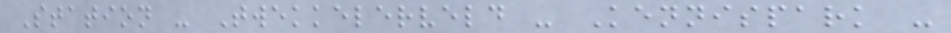Station - Twekkelerveld - Kennispark -
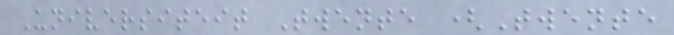Universiteit Twente (Twente
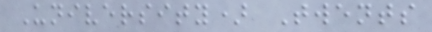University) Twents
